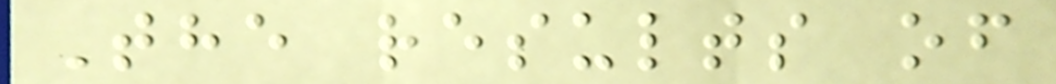The results of
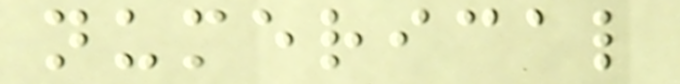numerical
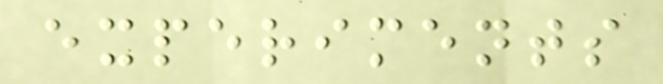experiments
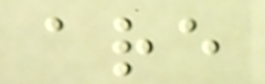are
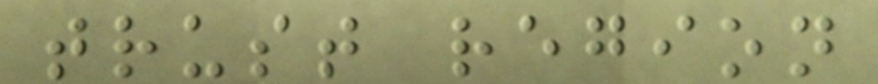trust region
